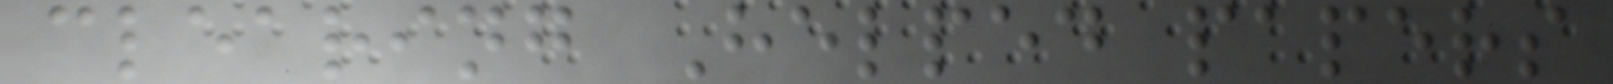clearing Helped papers
